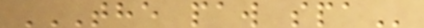THE PAW SPA
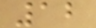12
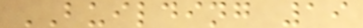BUILDING 19
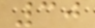30
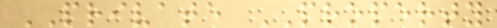PRIVATE PROPERTY
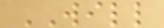WILL
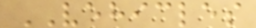VEHICLES
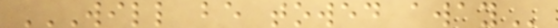WILL BE TOWED AWAY
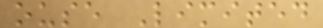ouse Limited
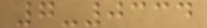7-0334
